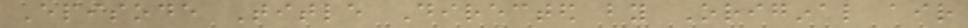Episode Title Directed by Original air
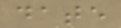date
